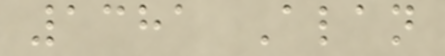1381 Alan
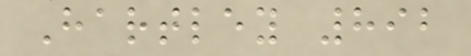Hartley 892
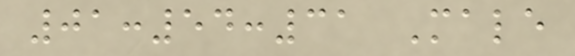01:54:31 Male
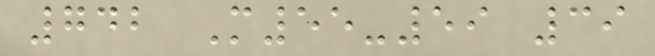742 M55-59 39
